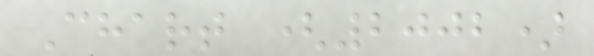Chart (2002)
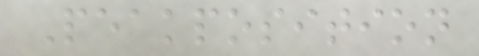Peakposition
